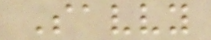Savvy
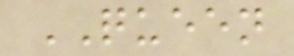QUEEN
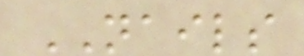NAILS
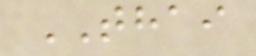THAI
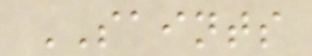SAINTS
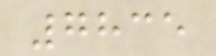7835
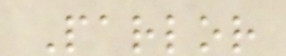Parlor
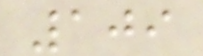109
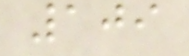109
